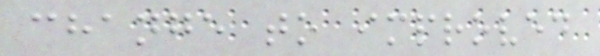change to improved
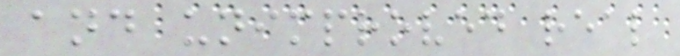and unimproved real
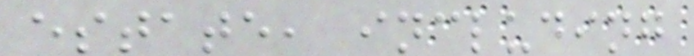estate, including
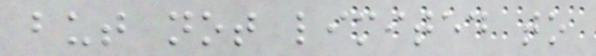but not limited to
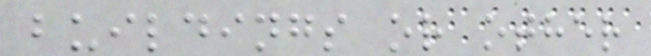buildings or other
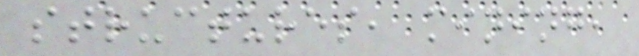structures, mining,
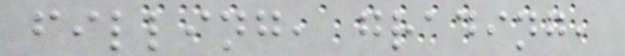filling, grading,
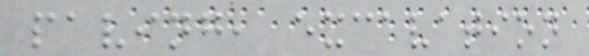paving, excavation
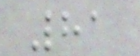81
